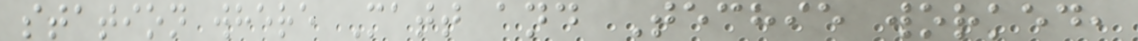station where Matt and Techie worked,
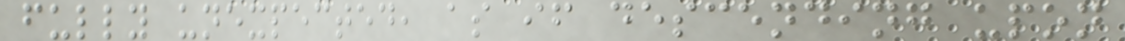fully unexpected, as if descending upon
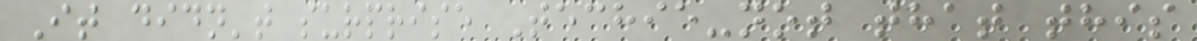It didn't surprise Techie-not that this
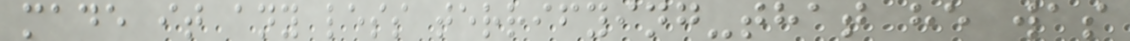made it any less terrifying-that he was
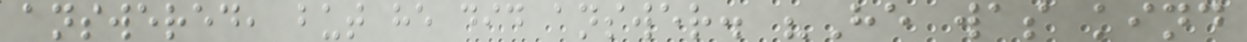answered, but he did answer. "He was kind
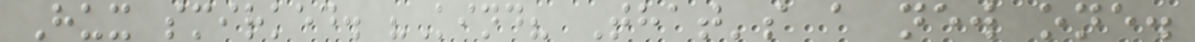Hux smirked. "Kind? That's a new one.
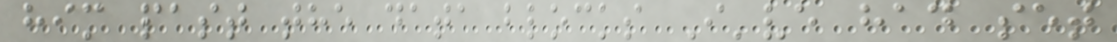him past the data blocks I've had set
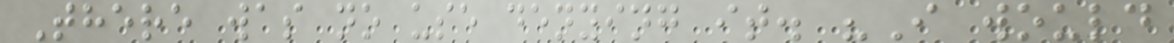There was no use denying it. "I would
